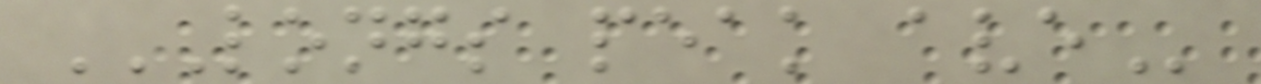LONGS PEAK AVE
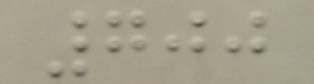700
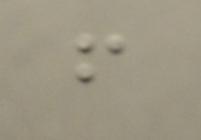f
